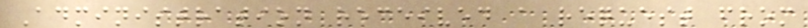Administration received a request from
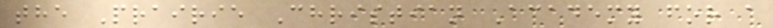the Prairie Christian Academy for a
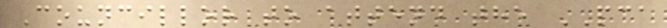Councillor to attend the PCA
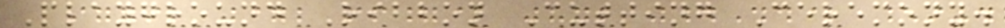Playground Ribbon Cutting Ceremony.
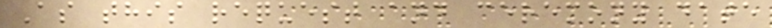As this request and ceremony date
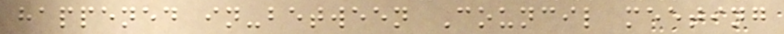happened in-between Council meeting
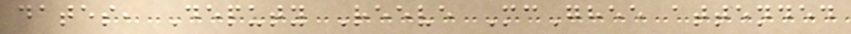dates, Deputy Reeve McGhee attended
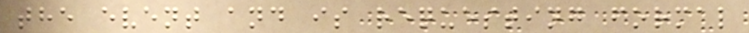the event and is requesting formal
